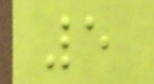5
